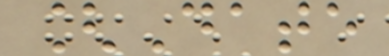[Date
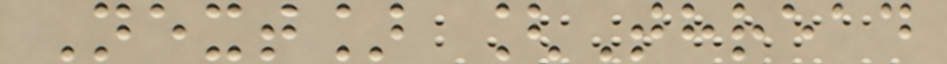Next] [Thread
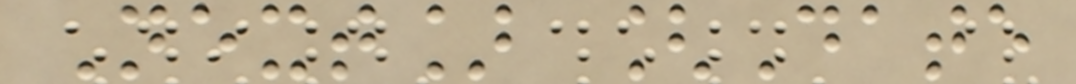Next] [Date
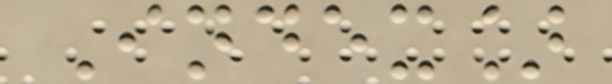Index]
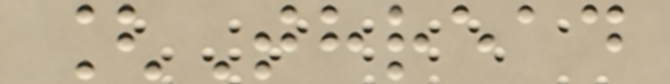[Thread
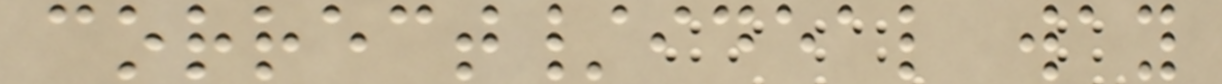correct/ideal way
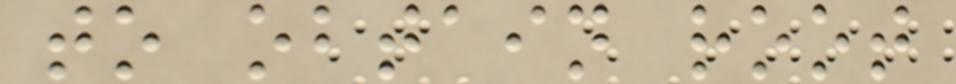to obtain root
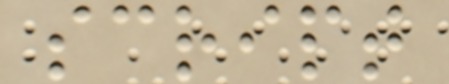script
